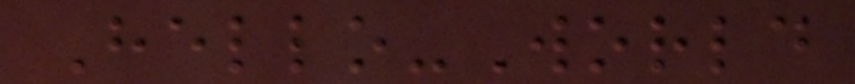Hello-World
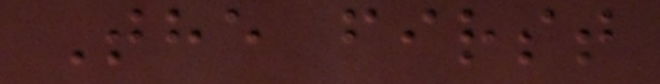The first
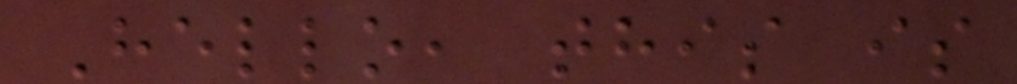Hello, this is
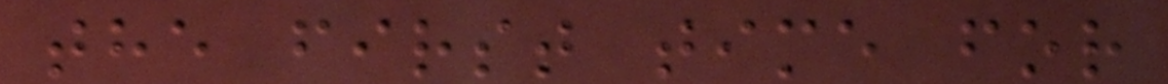the first time for
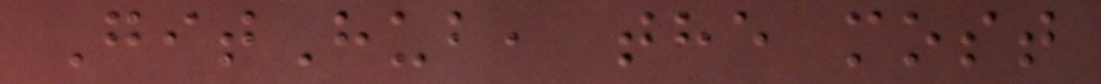GitHub, the most
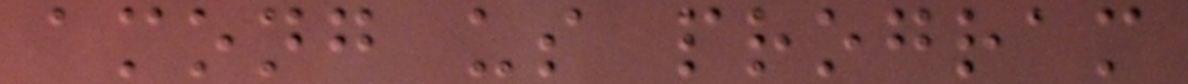among us program
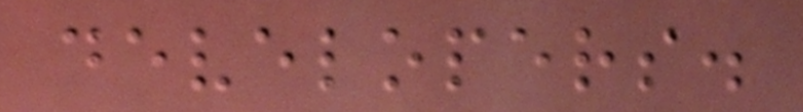developers.
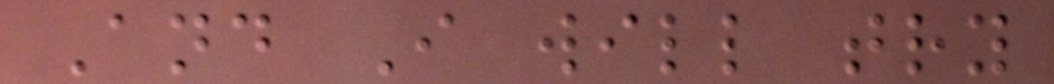And I will try
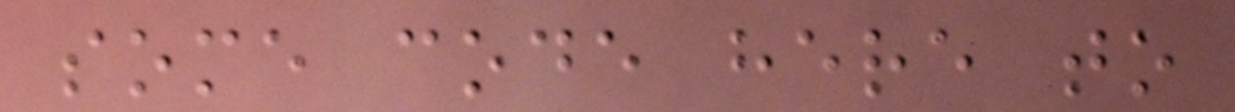some code here to
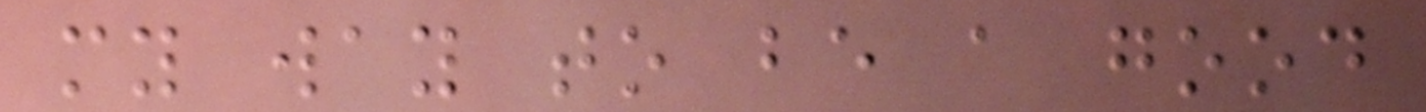my way to be a good
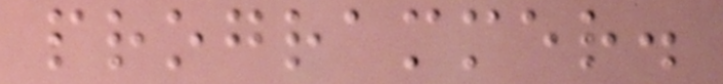programmer.
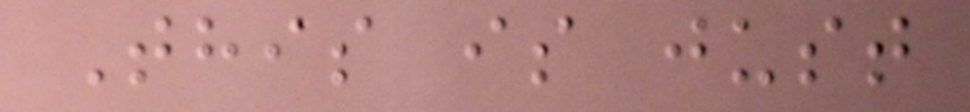This is just
